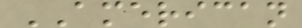AMERICAN
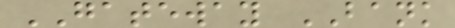GATEWAY BANK
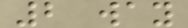2 way
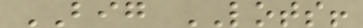BIG LOTS!
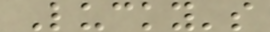Lucky's
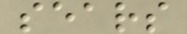sears
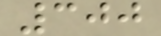300
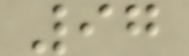97
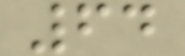64
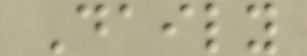Daily
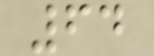64
